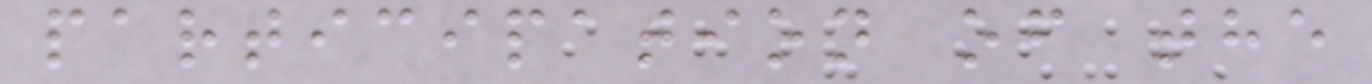participation of the
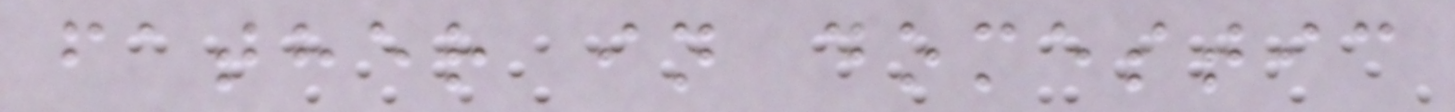father in domestic
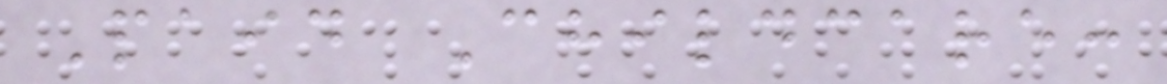Paid Childcare:
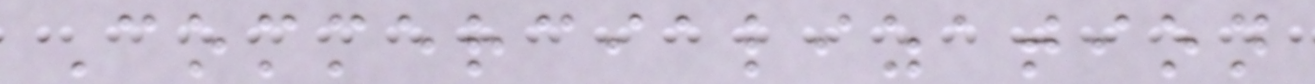Commercialization
